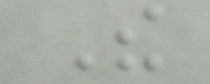The
